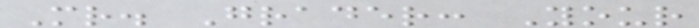Mr. Grader: Your
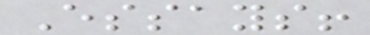Essays!
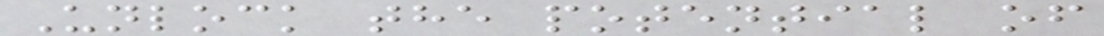Unlock the potential of
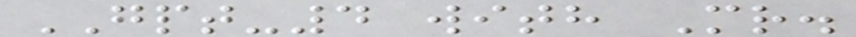GPT-4 with Mr.
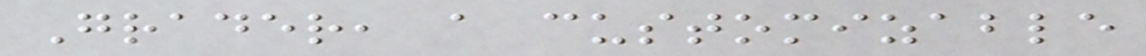Grader, a customizable
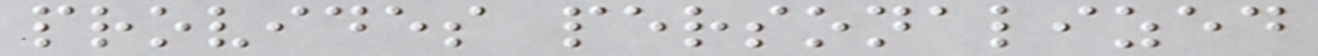provides personalized
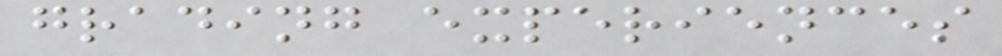grading experiences
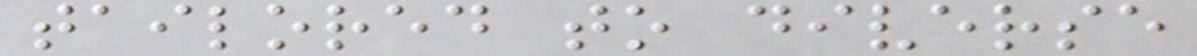tailored to diverse
